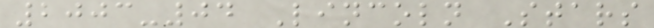2003-04 Lincoln Stars
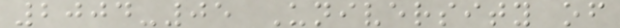2004-05 University of
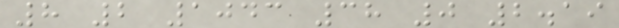8 2 1043 38 0 2.19
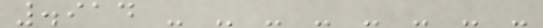.914 - - - - - - - -
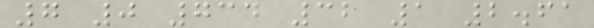7 0 734 32 1 2.61
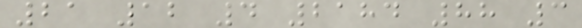21 12 4 2184 88 3
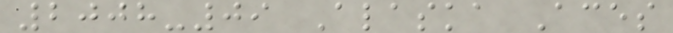2008-09 Alaska Aces
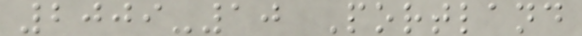2009-10 Portland
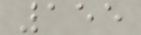155
